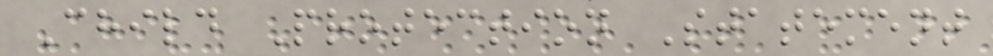Child Protection Statement
